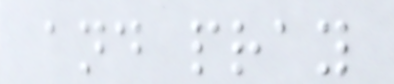and pray
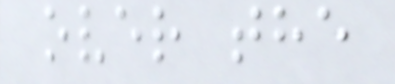over the
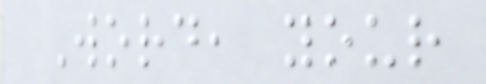Word, your
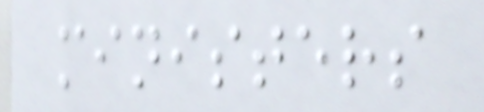ministers
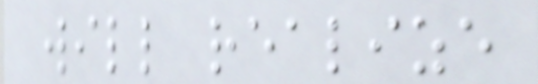will realize
